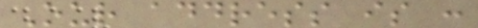Our address is :
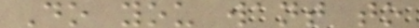Do you want to
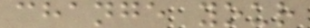change your
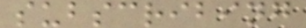subscribing
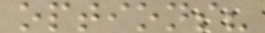options?
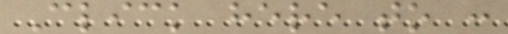Click here to :
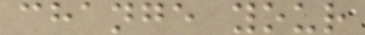change your
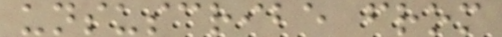unsuscribe from
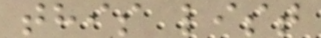this list
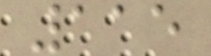115
